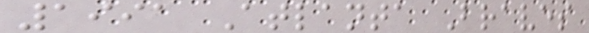1991 Atlanta Braves
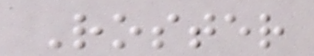Roster
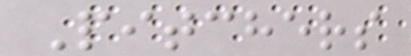Pitchers
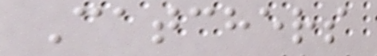Catchers
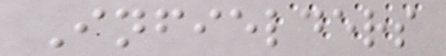Infielders
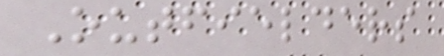Outfielders
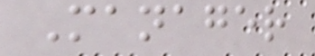Manager
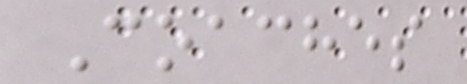Coaches
